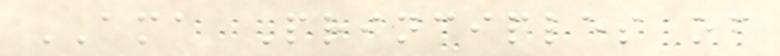AMA Principles of
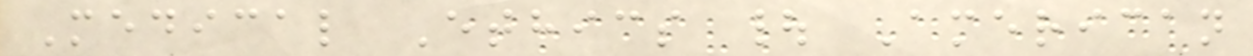Medical Ethics | American
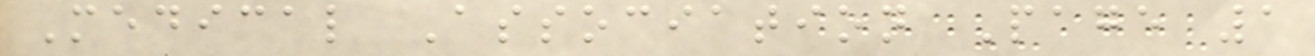Medical Association Page 1
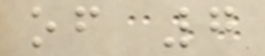of 7
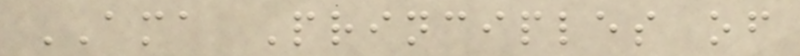AMA Principles of
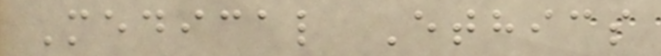Medical Ethics
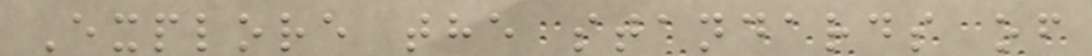Explore the standards of
